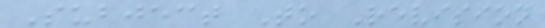Subject To Revision
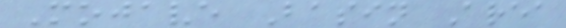Mojave Basin Area
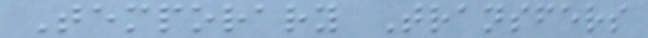Temporary Transfers
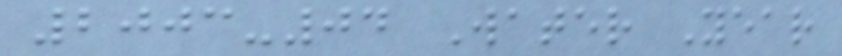2003-04 Water Year
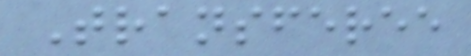Transferee
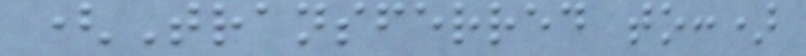(Transferred to:)
